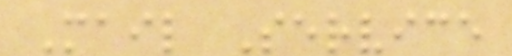Mail Service
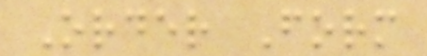Order Form
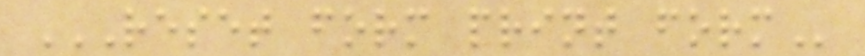RESET FORM PRINT FORM
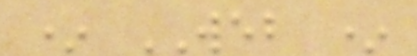* WEB *
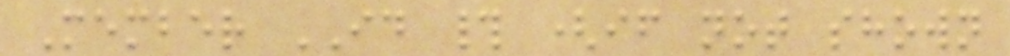Member ID # (if not shown
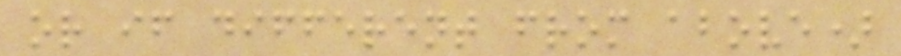or if different from above)
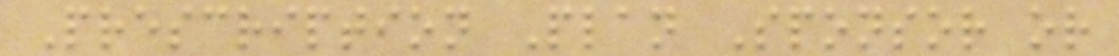Prescription Plan Sponsor or
